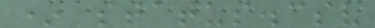* status.csv
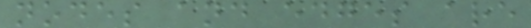nodes and edges are
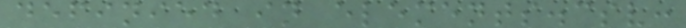definied in elements.csv:
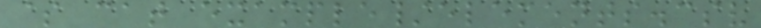$ cat example/elements.csv
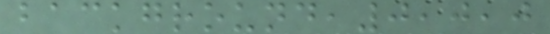background,0,0,0
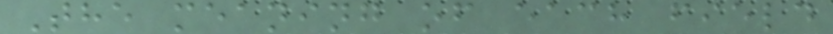The meaning of each field
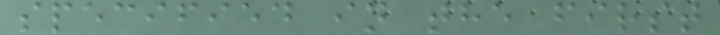specified in the first
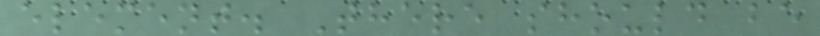element. There should be
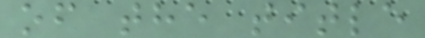of the title
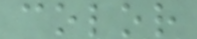color
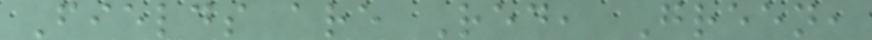Fields are Red, Green,
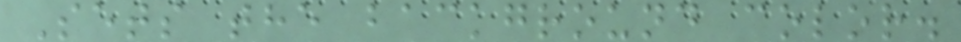Sets the background color.
